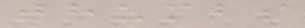thumbs
